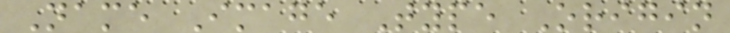Name Image Type Origin
